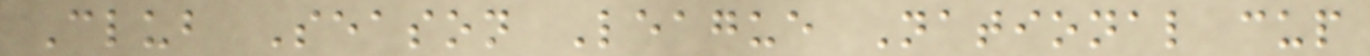Club Season League National cup
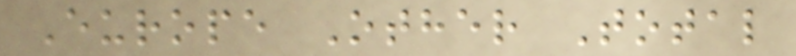Europe Other Total
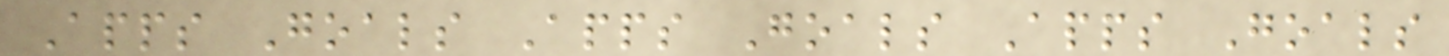Apps Goals Apps Goals Apps Goals
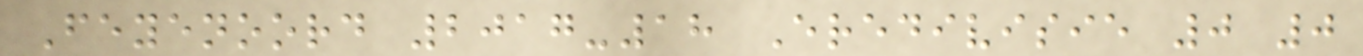Feyenoord 2017-18 Eredivisie 0 0
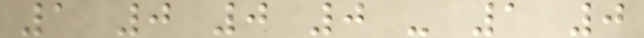1 0 0 0 - 1 0
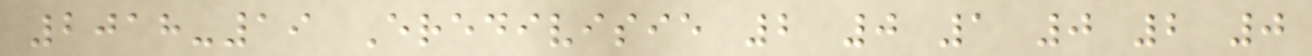2018-19 Eredivisie 2 0 1 0 2 0
